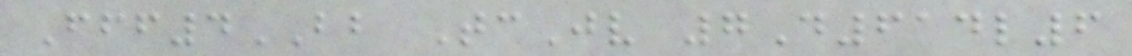Fff4BB TcJv 7D614l6
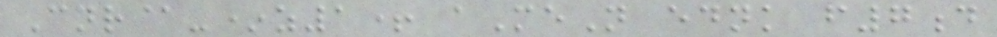Cnr@-*z1+ aMeN ednk f7d
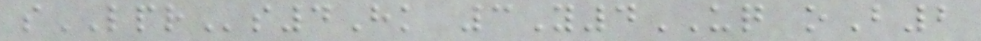sLPRs4Hk 3Y4UQ oB2
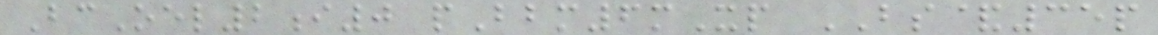BcOel2i0 pBbm6mXp BS&35p
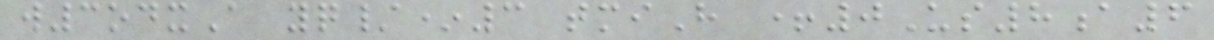w3odxA yq/*3 tmiH +0Us8a6
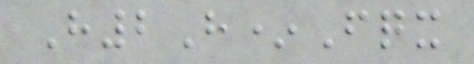H2H*Fqx
